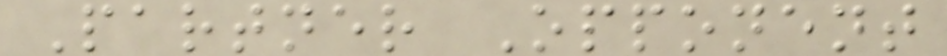Partner Opponent
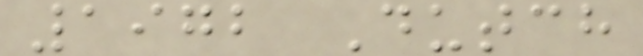1972 Dutch
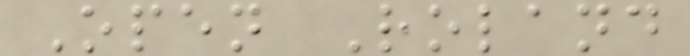Open Roland
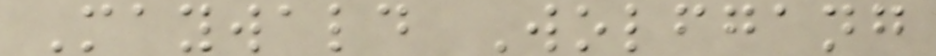Maywald Wolfgang
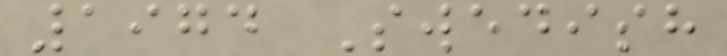1974 Swedish
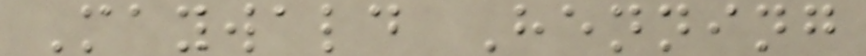Maywald Henning
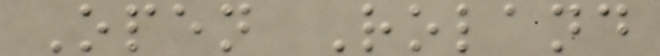Open Roland
